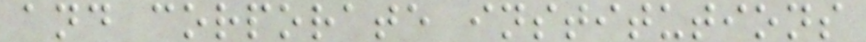and corporate institutions
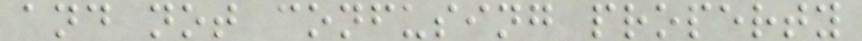and not confusing property
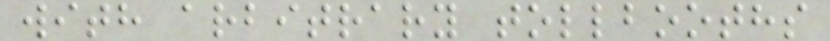with arbitrary tollbooths
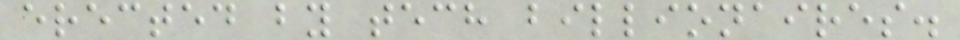erected by tech billionaires.
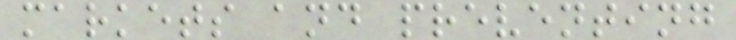markets and preventing
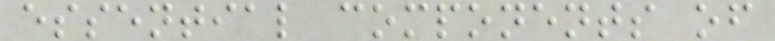essential components of
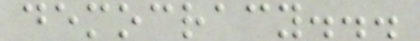democracy...
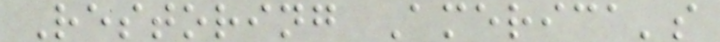Restoring America's
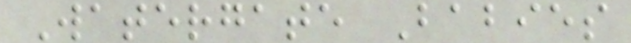Watergate Babies
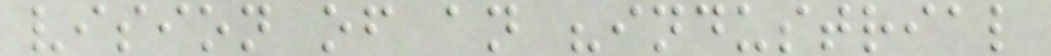vision of an "industrial
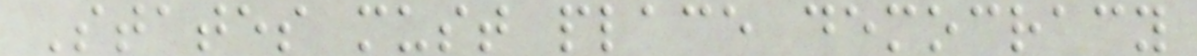States must place democracy
